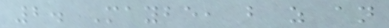2. Maybe, but as an
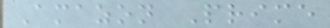Amazon Prime
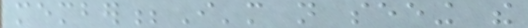member;I'm not seeing the
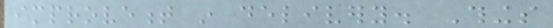improvement in delivery. Things
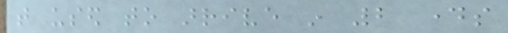that used to arrive in 2 days
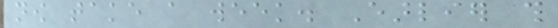now take a week. Earlier this
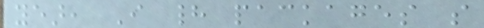year, I had packages so
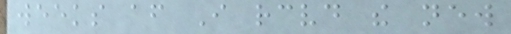weeks after I received the new
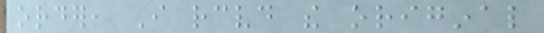order, I received the original
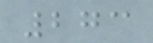273
